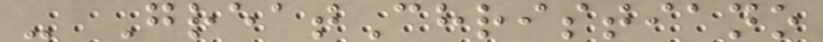- GreatChristiano
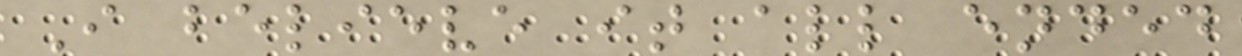I believe it all ended
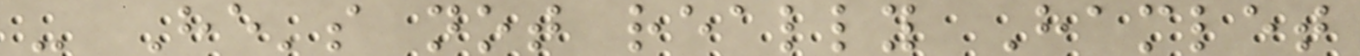- He's not really Hamlet
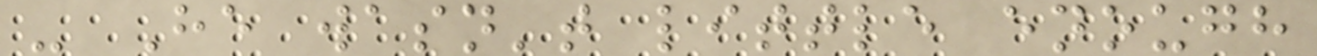- He wasn't little enough
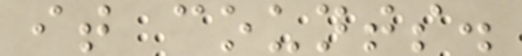it counts.
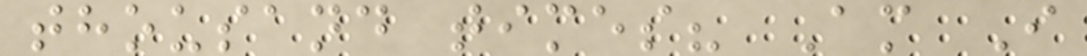thousand times? Am I
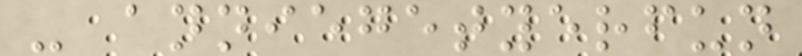- anniegetyerfun
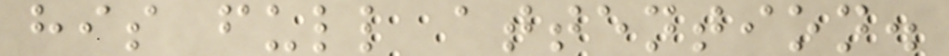his full attention.
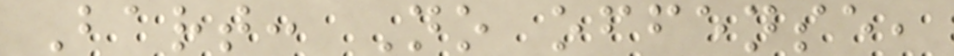Bart: No offense,
